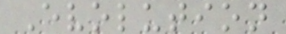Evolution
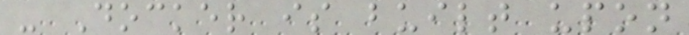- Docker is built upon
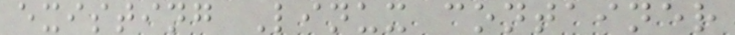existing Linux container
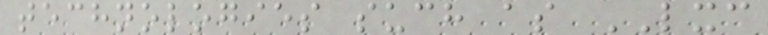technologies such as LXC
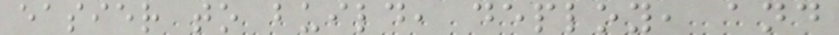easier to build, deploy, and
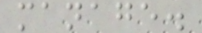manage.
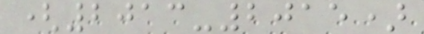(2013-2015)
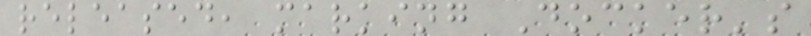released, marking Docker's
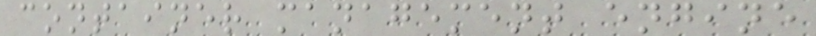container management engine
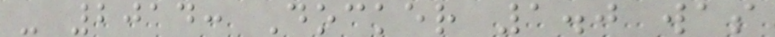- 2014: Docker 1.0 was
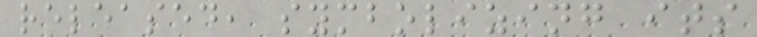released, symbolizing its
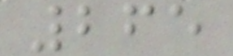265
